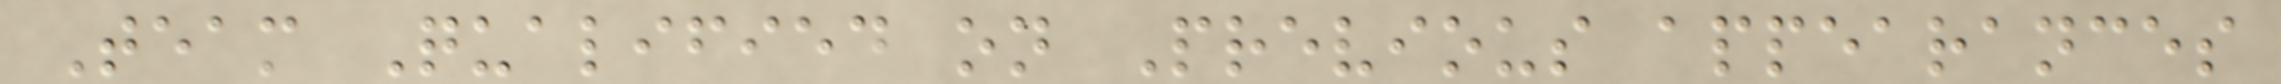Team Qualified on Previous appearances
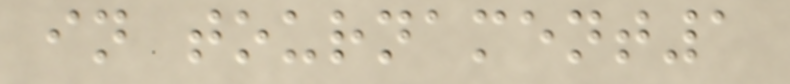in tournament1
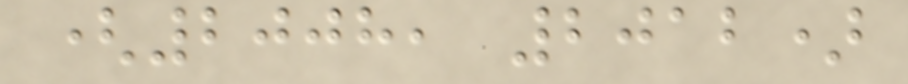(2008, 2012)
